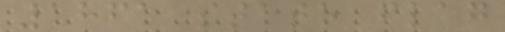1861 state flag
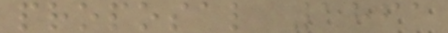proposal 1861
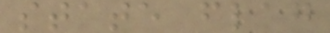state flag
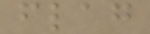flag
